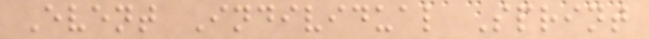Event Individual Sprint
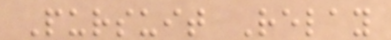Pursuit Relay
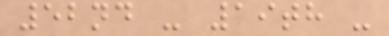52nd - 19th -
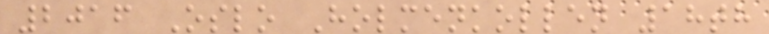2016 Oslo Holmenkollen 18th
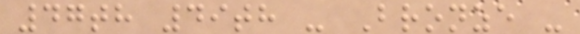47th 49th - Bronze -
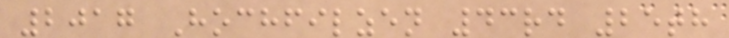2017 Hochfilzen 43rd 25th
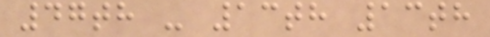47th - 13th 13th
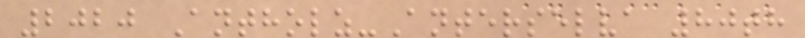2020 Antholz-Anterselva 80th
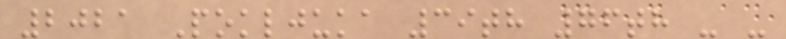2021 Pokljuka 39th 76th - -
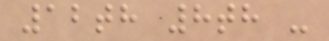12th 8th -
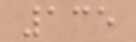135
